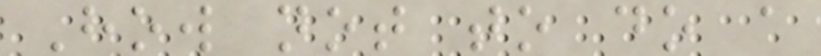How not to do a
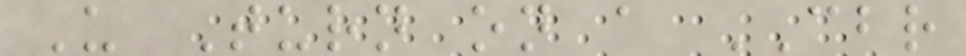U Turn on a CBR
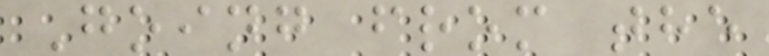Going from the
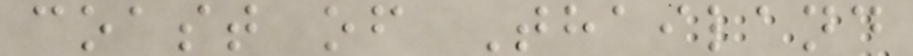coast of Thailand
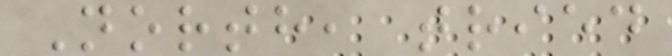North, tried
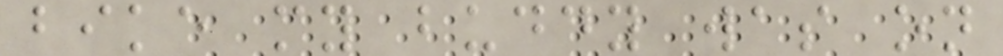bike my buddy was on
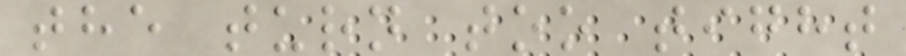the turn too tight
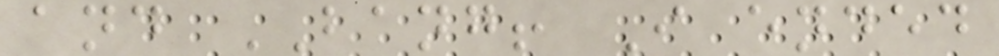and BANG! I ended
